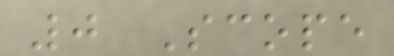0 Scope
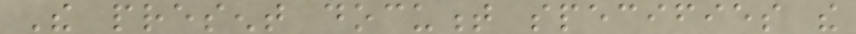The present document specifies the
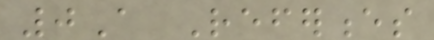0A References
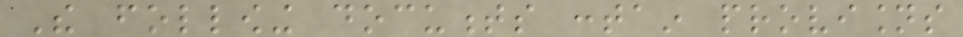The following documents contain provisions
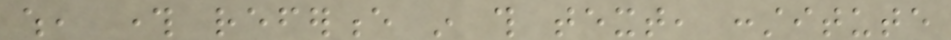which, through reference in this text, constitute
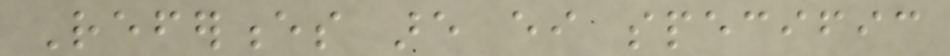References are either specific
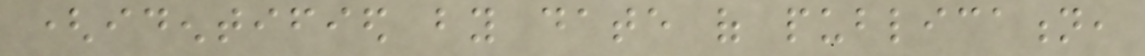(identified by date of publication,
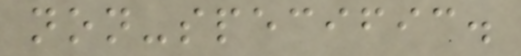non-specific.
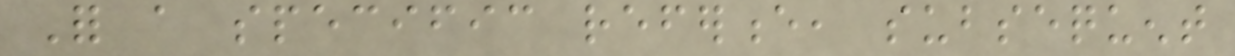For a specific reference, subsequent
